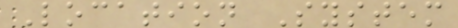Location System
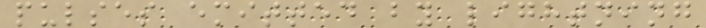pulses emitted by lightning
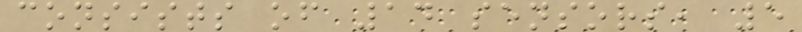consists of 14 sensors, 5
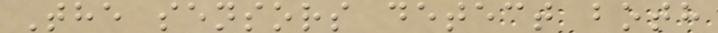The sensors detect both
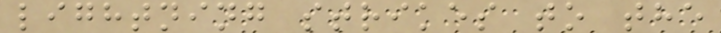lightning strikes to the
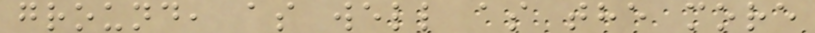ground, as well as the more
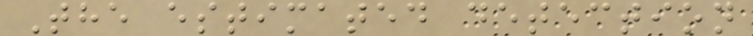The estimated detection
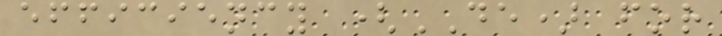efficiency (DE) for
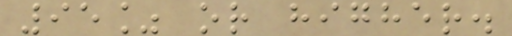95% or higher.
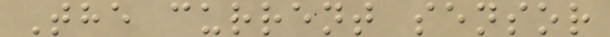The current sensor
